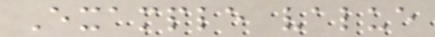Example value
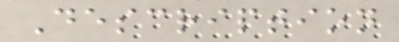Description
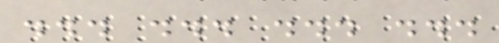... ... ... ...
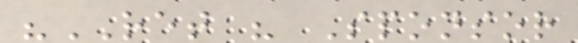"RET " Sponsor
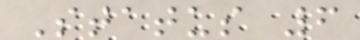Status 6
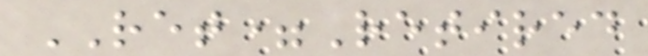RET=Retired
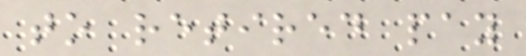to retired pay
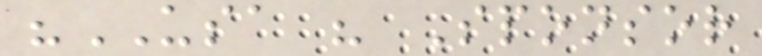"USA " Sponsor
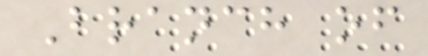Branch of
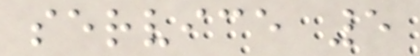service 5
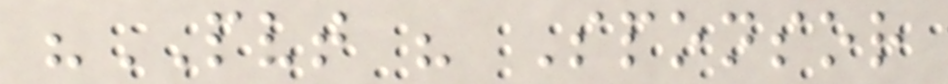"PVT " Sponsor
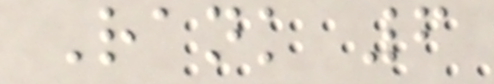Rank 6
